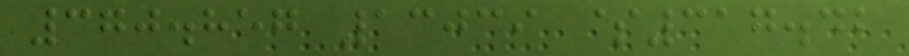370.857 13039 $317.42
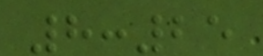8:25
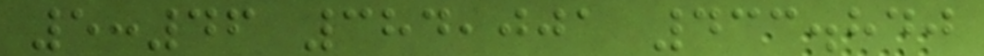5:46 384,001 433.840
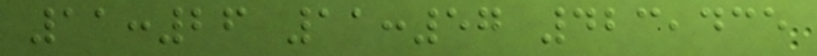11:26 11:57 423,435
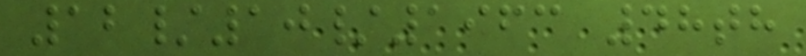12/10/1963 48th
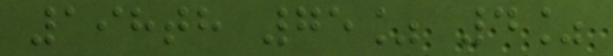198th 75% 4%
